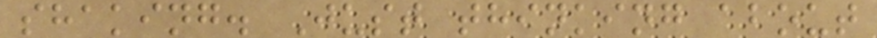shaking. Just thinking about
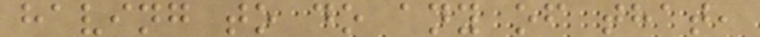having to do any of that,
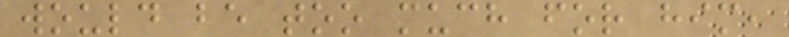would be too much for him,
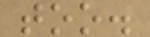too.
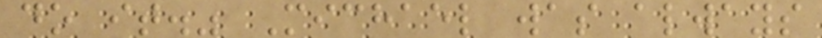do it." Michael was always
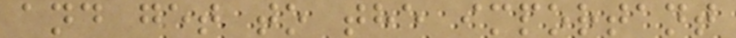and get to the important
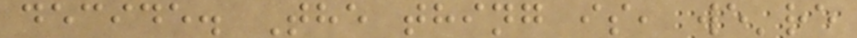decide. The thing is, we're
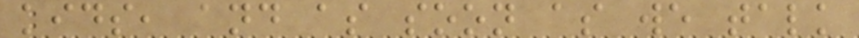kids, and as soon as we talk
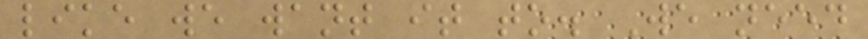like we want it to. We need
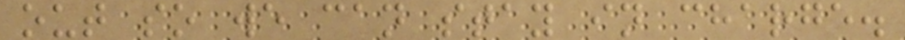out so we can stay in charge.
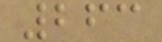263
